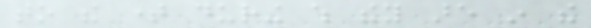to the time during which they are in the
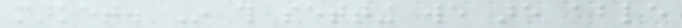market. In this setting we are able
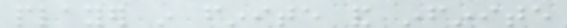player in finite and infinite
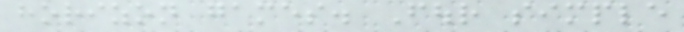horizon games. Four simple
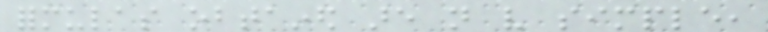formulas obtained are not very simple,
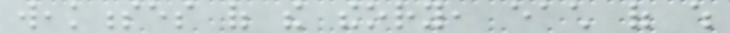weaknesses of the theory, each of which
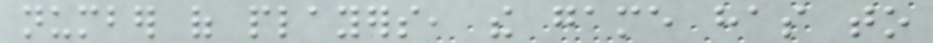number of players, the game has to
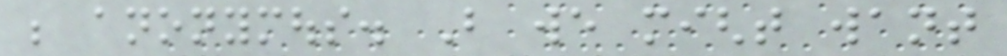be anonymous. But we might want
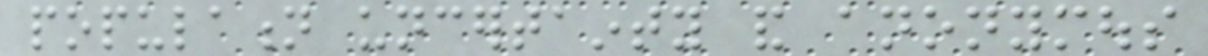population uncertainty and anonymous
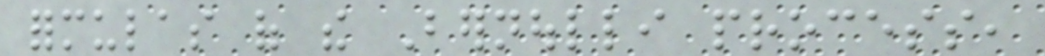formulas of the Bernoulli process,
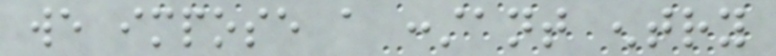we impose a constant entry
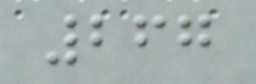267
